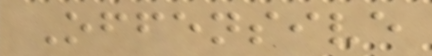Offensive
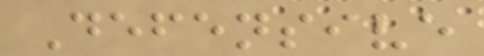Defensive
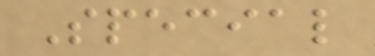Special
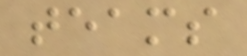teams
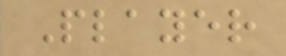Player
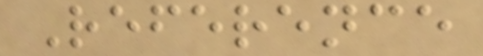Reference
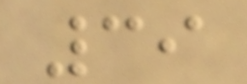39
